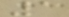1
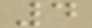4
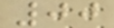00
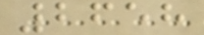2658
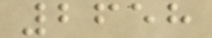2658
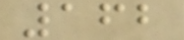162
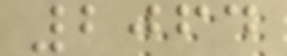2064
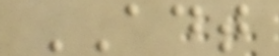ADT
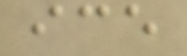ice
